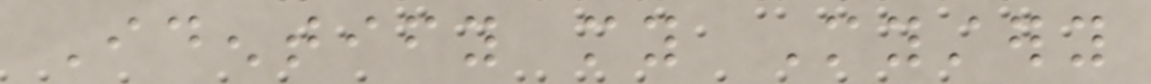Identify my Mystery
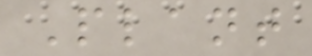Plant
